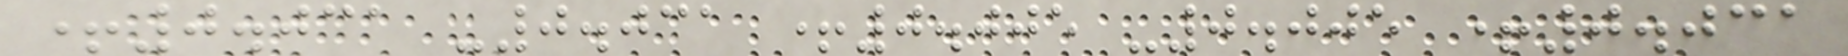+0.031 -0.031 +0.005 -0.005 +0.031
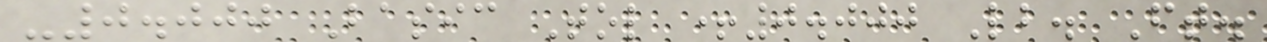-0.000 Basic Tol +0.000 Lb. Ft.
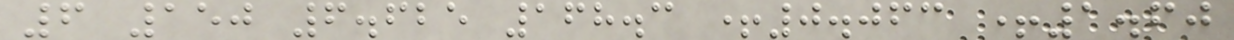6 150 6.625 168.3 +0.063 +1.60
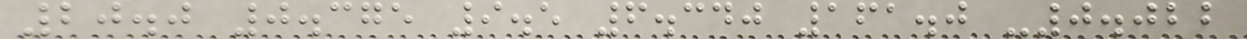20.0 0.375 9.5 6.340 161.0 -0.022
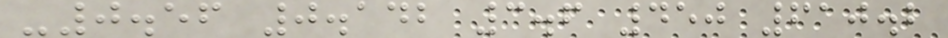-0.56 0.142 3.6 450 610.2
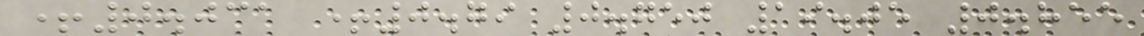+0.031 +0.79 0.750 19.05 0.855
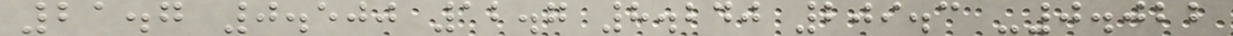21.7 0.500 12.7 8.240 209.3 -0.022
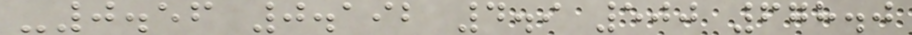-0.56 0.192 4.9 500 678.0
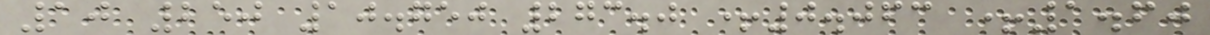10 250 10.750 273.0 +0.063 +1.60
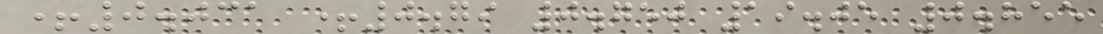+0.031 +0.79 0.750 19.05 0.855
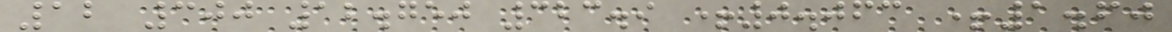12 300 12.750 323.9 +0.063 +1.60
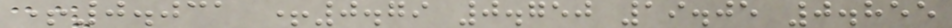+0.031 +0.79 0.750 19.05 0.855
